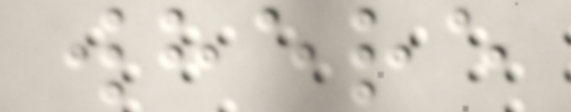where
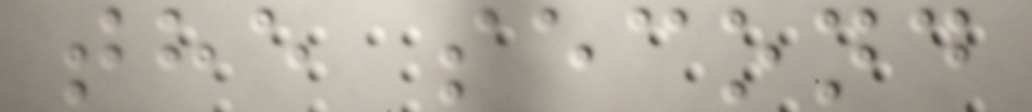the second
